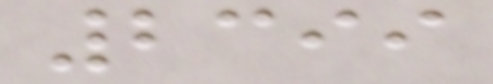2399
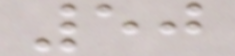50
